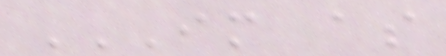IM AS
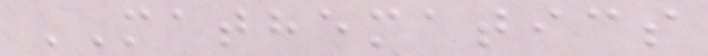MATHEMATICS
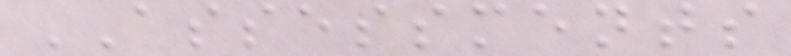ASSESSMENTS
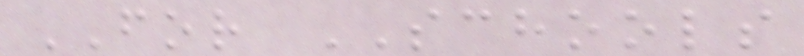FOR SCHOOLS
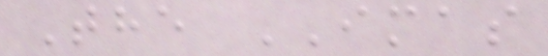The IMAS
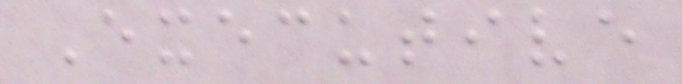Executive
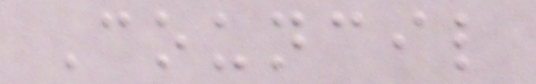Council
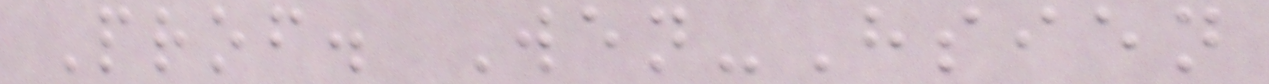Prof. Wen-Hsien
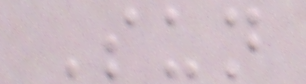Sun
